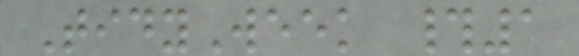TidyWeek #1
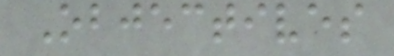Objectives
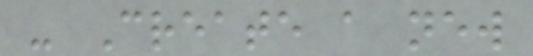- Create a new
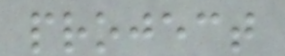project
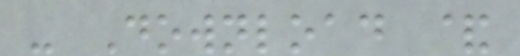- Download &
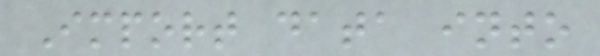Import data into
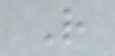R
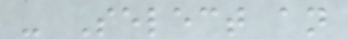- Select an
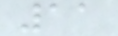11
